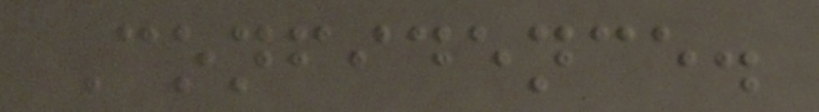Confidence.
